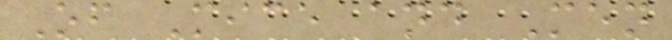Of Mice and Men
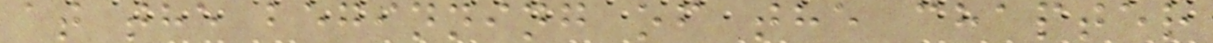at the beginning of the chapter
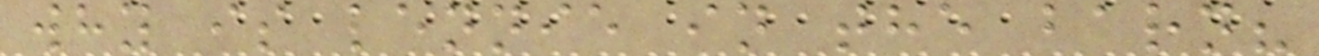why is lennie in the barn?
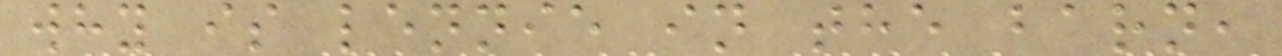why is lennie in the barn,
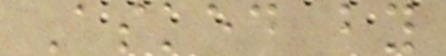Asked by
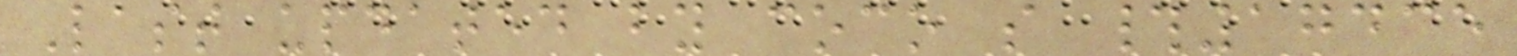Last updated by coco s #17435
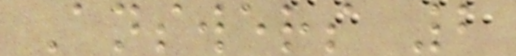Answers 2
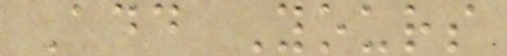Add Yours
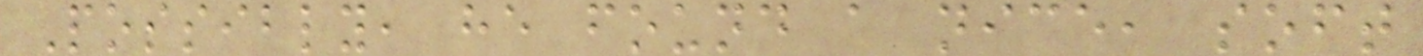Possibly, he found a nice, soft
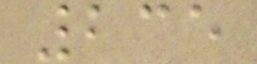235
